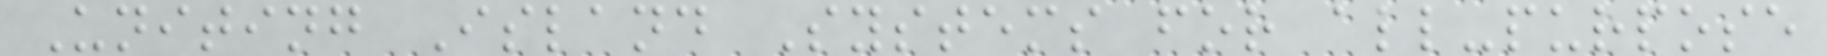Uniting Island Systems for all-purpose
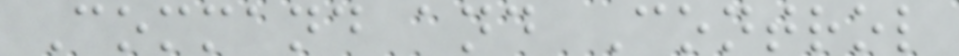Command and Control
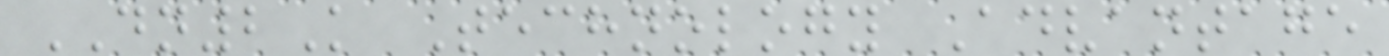DN2K Technology Advantage
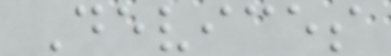Devices
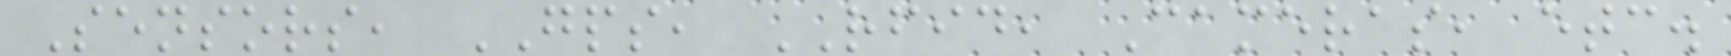Sensors, GPS, RFID, Cameras, etc.
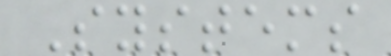Systems
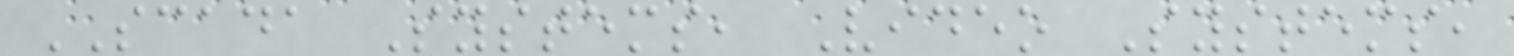SCADA Systems, Video Systems,
